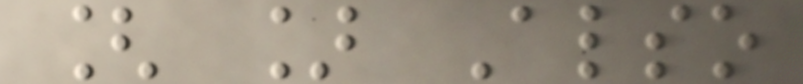[ ] Also
